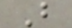B
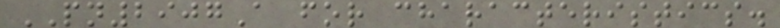PN2907A for characteristics.
